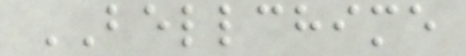BELLCHIME
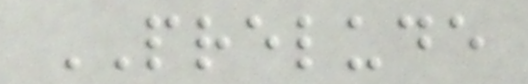PRELUDE
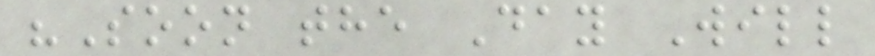"Soon the Day Will
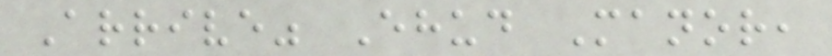Arrive" Ehud Manor,
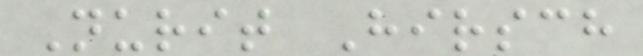Nurit Hirsch
